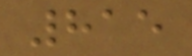815
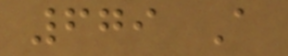679 A
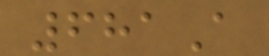681A
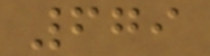679
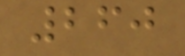260
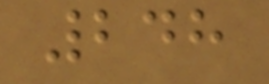248
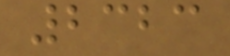2323
